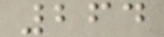264
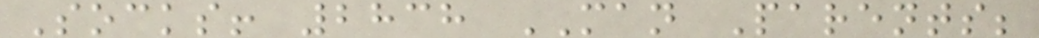Socks! 2838 MAN Parents;
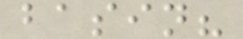basin?
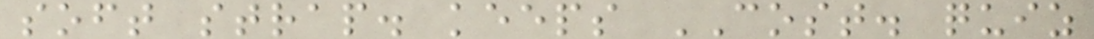soft strap. keeps COST. quiz
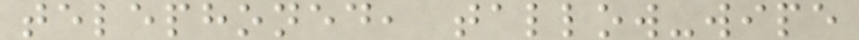telephoned, tallow-wipe
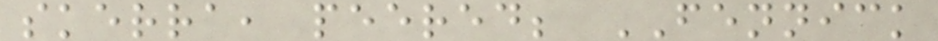skerra, peered; FENNICK
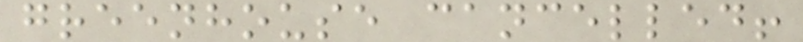greenhouse cancelled!
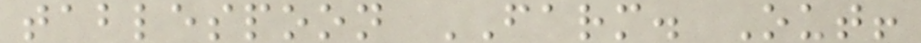tablespoon FARM. Out!
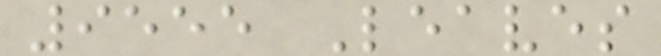9555 Leaves
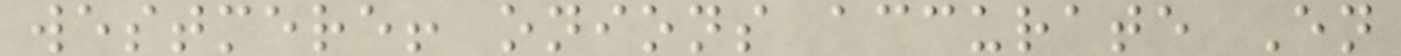westmere! onions accurate En
